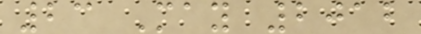23 May 2012
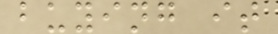buying it
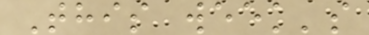This week's
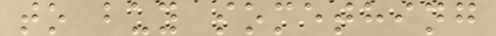to buy something
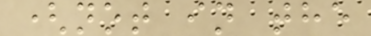(not in the
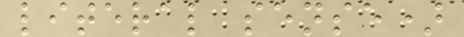literal sense)
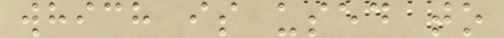which is used to
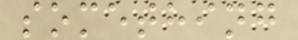something
